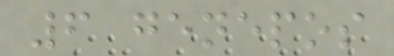6 genepos
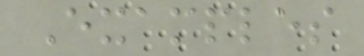Examples
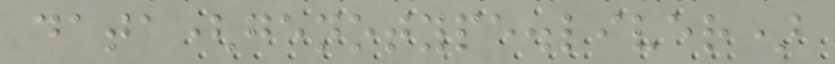data(genotype.liver)
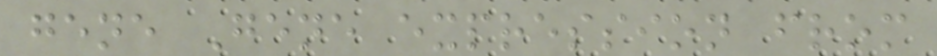gene Gene expression from
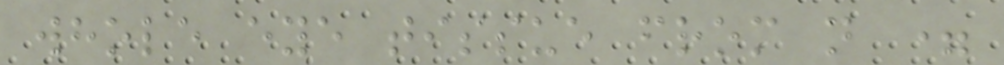whole eye tissue from n =
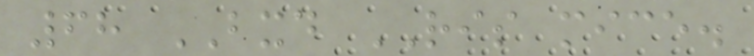68 BXD RIS mice.
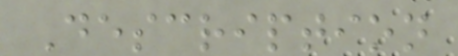Description
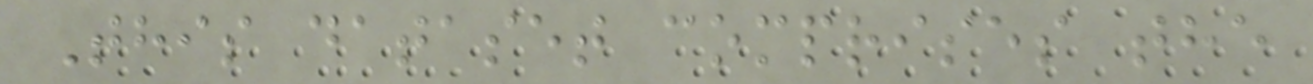This dataset comprises the
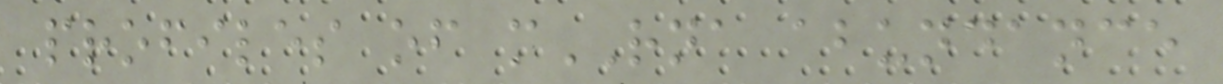profiles of mRNA abundance
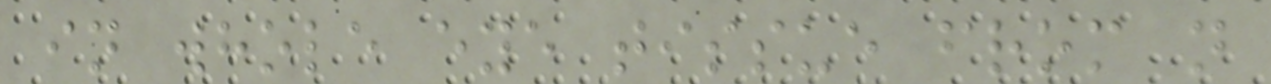in whole eye tissue from n
